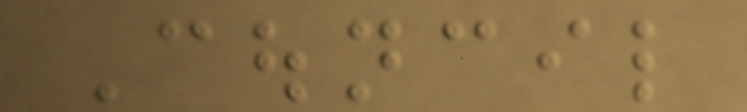Council
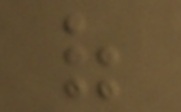of
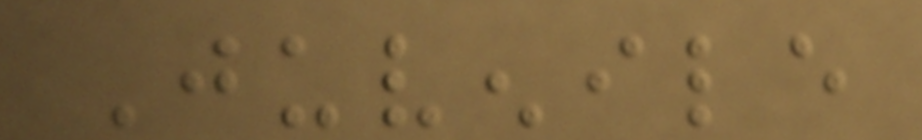Juvenile
